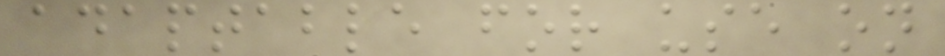adaptable for use on
